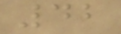42
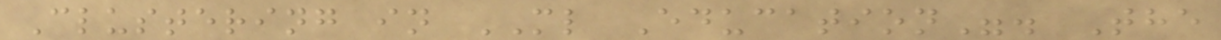Clustering in ML Education". The
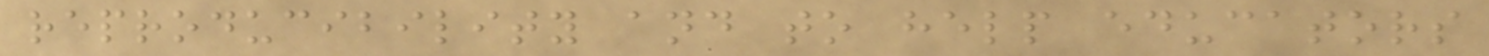reproducibility and to help educators
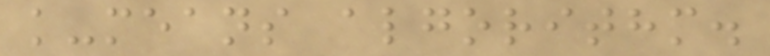k-means algorithm.
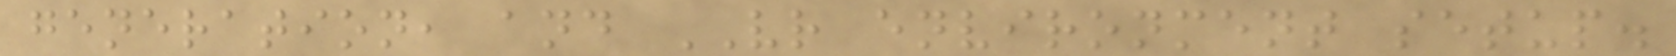generation, and VR environment setup.
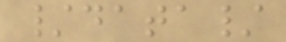/data/
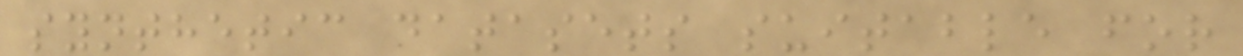synthetic datasets suitable for
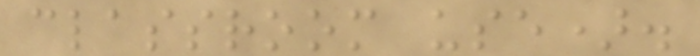classroom use).
